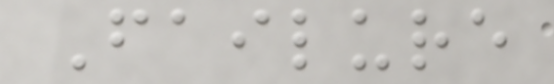Failure
